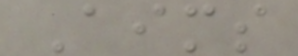Aims
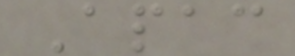Apac
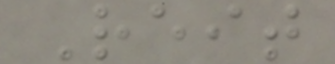Reit
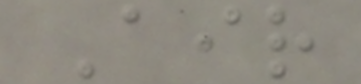Air
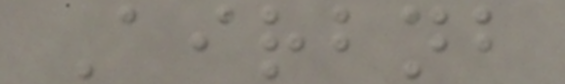Airbnb
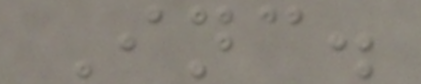Inc.
